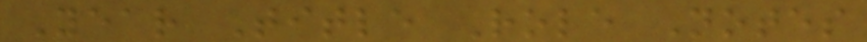Year Title Role Notes
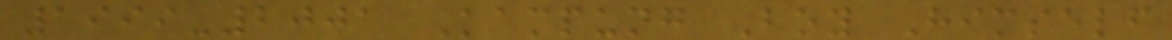1999-2001 Kampung Boy Himself
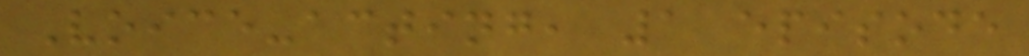Voice-acting, 1 episode
